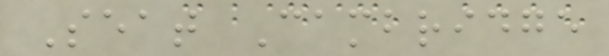Seat Cambridge
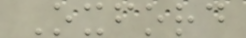Oxford
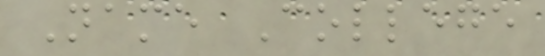Name College
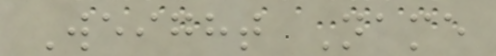Weight Name
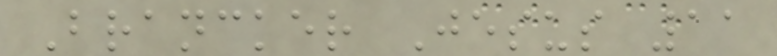Brancker Jesus 11
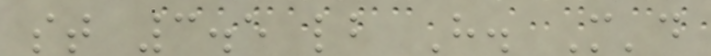st 3.5 lb H. M'd
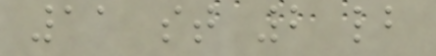11 st 2 lb
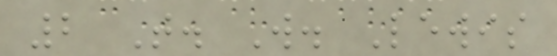2 T. W. Lewis
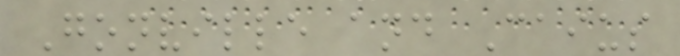Gonville and Caius
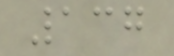137
